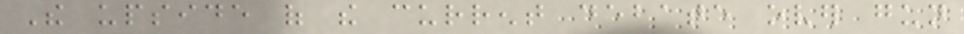The upside of the current debate over gun
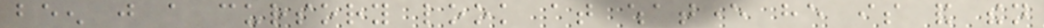been just a cursory look at whatever he is and then
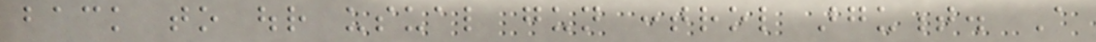back to our usual gun control argument. A
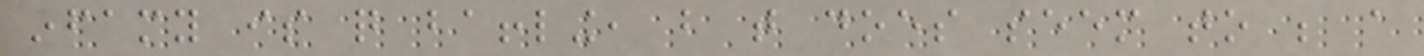infamy is quite baffling, but that does seem to be a
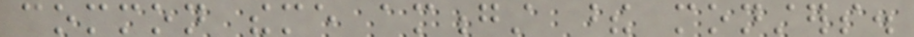common theme amongst these monsters.
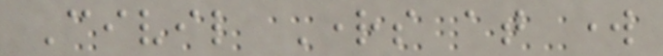Civil Rights at work
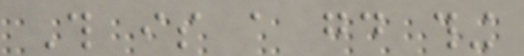This is a good thing
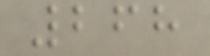268
